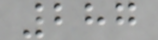287
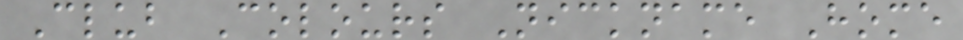Club Colours Nickname Home
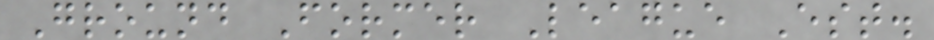Ground Former League Est.
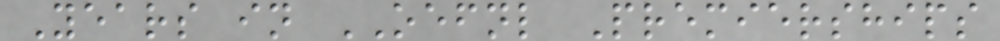Years in OEFNL Premierships
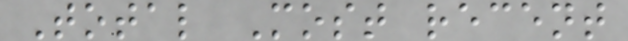Total Most recent
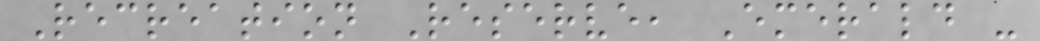Recreation Reserve, Emerald -
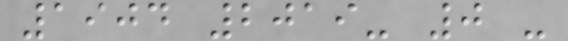1904 2019- 0 -
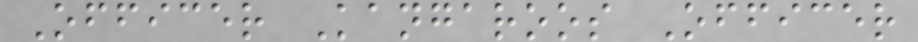Officer Kangaroos Officer
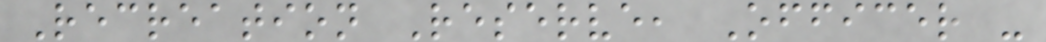Recreation Reserve, Officer -
